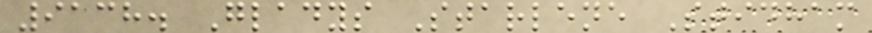9138. Gladys Starlene Stidham
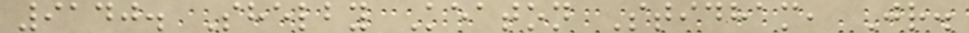9140. Shelby Keaton Stidham, Jr.
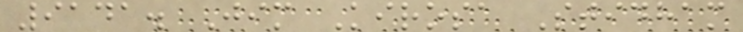9141. Jim Kirosa Stidham
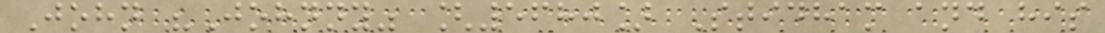John "Johnny" [5680] Stidham and his
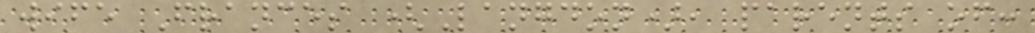wife Frances (Langdon), parents of:
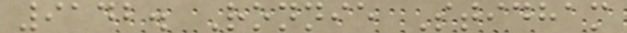9142. Ronnie Stidham
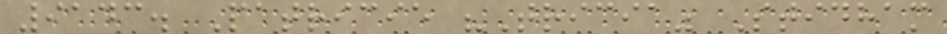9143. Patricie "Tricia" Stidham
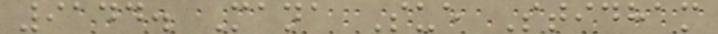9144. Mana Sue Stidham
